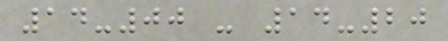14-00 - 14-20
